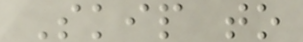Skip to
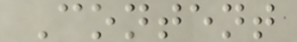Content
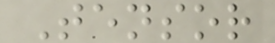Tensor
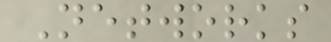Networks
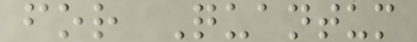for Quantum
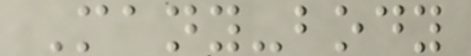Many-body
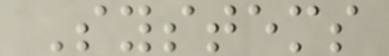Systems
